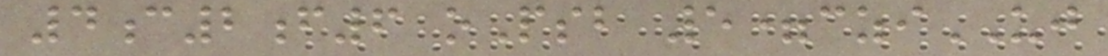4c2f6 oPsb 5=cziUJ
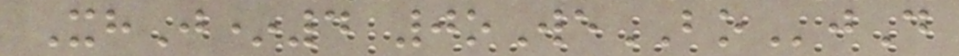XhJ*4 0oWeBOjD
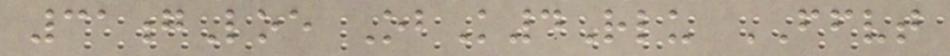31gLoe ObK4Rlu FFVT
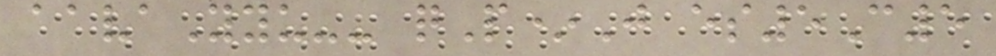aavaYyu-- qP*J es5C5
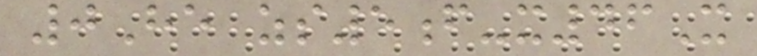0He zs5f-x46X
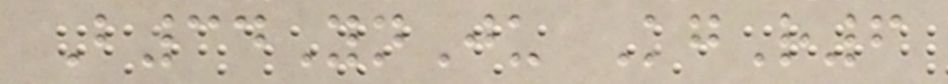B34YnJu KgR6
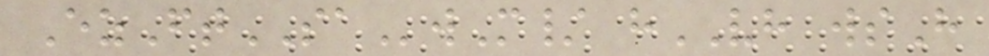EzFtSAwM/ hVH wsH
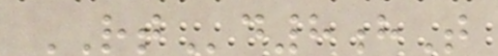RTd8hT
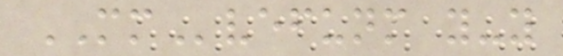MMvefunm y-y
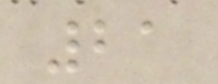21
